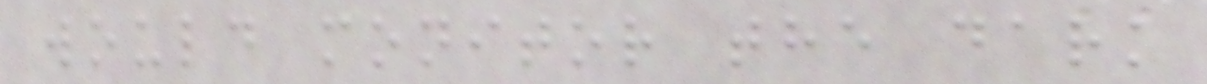would monitor the dark
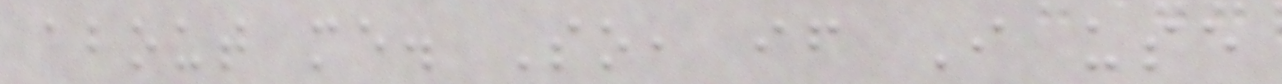about me. So, if I use
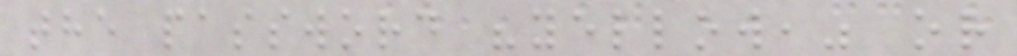the password "yellow," or
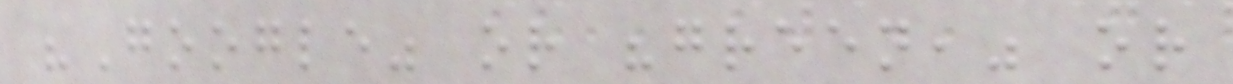"Google" or "green," or
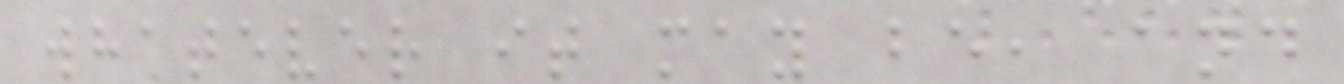whatever it may be, and
